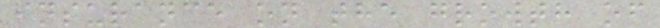insurance on the growth of
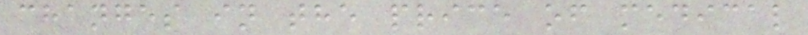changes in the price of medical
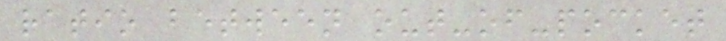ratio between out-of-pocket
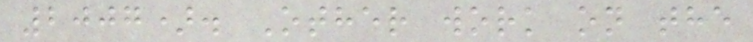2007). Other work on the
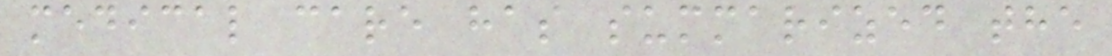medical care has summarized the
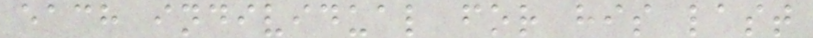each individual for his last
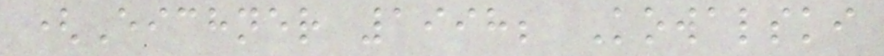(Eichner 1998; Kowalski
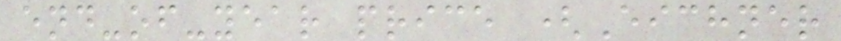end-of-year price (Eichner
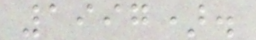1997).
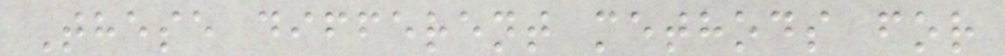These different methods for
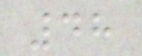48
